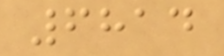6814
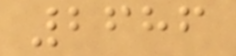2686
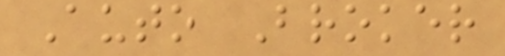Auto Broker
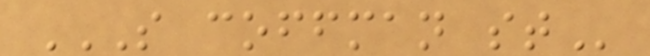S COFFMAN ST
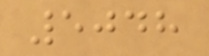5048
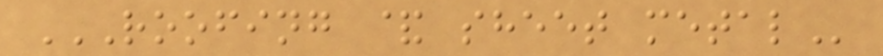ROOFING & SHEET METAL
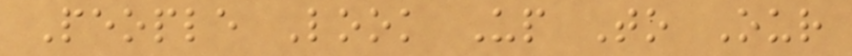People Look Up To Our
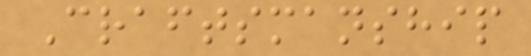Craftsmanship
